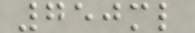750ml
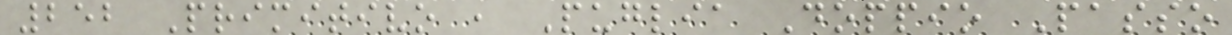252 Primitivo , Puglia Doppio Passo
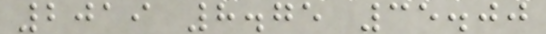2019 8.75 35.00
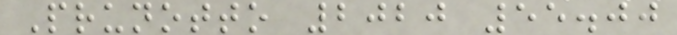Prunotto 2020 55.00
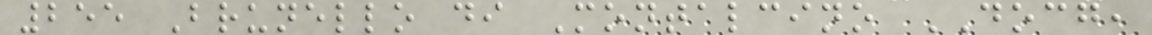255 Brunello di Montalcino DOCG,
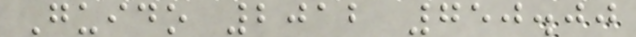Guido 2012 750.00
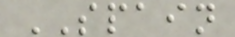SPAIN
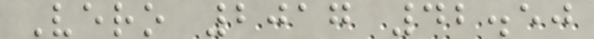Vero 2017 42.50
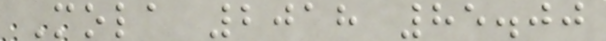Mola 2018 85.00
